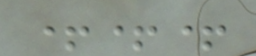+++
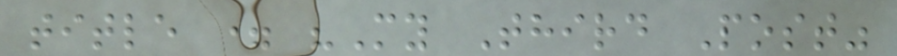title = "My Third Post"
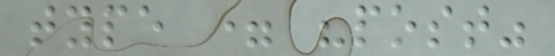type = "post"
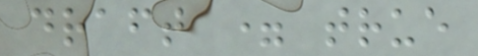draft = true
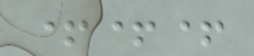+++
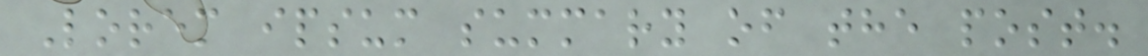Lorem ipsum summary of the post.
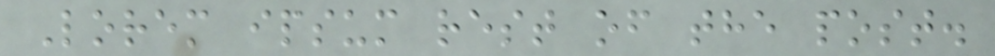Lorem ipsum rest of the post.
